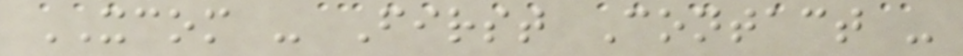XCOM - First Contact -
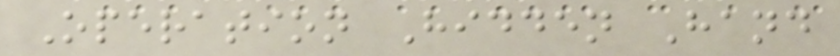Operation Hidden Hand
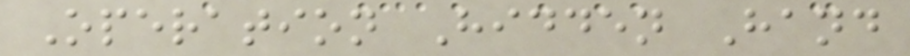Operation Hidden Hand
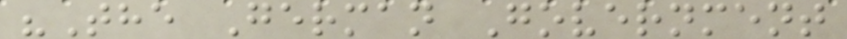"The German Government
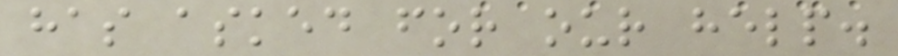has asked for our help.
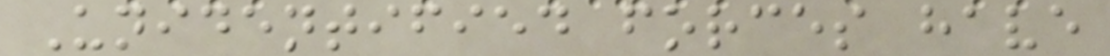Unidentified forces have
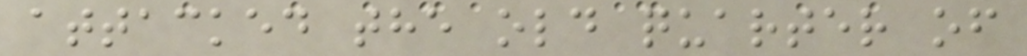attacked the old quarter of
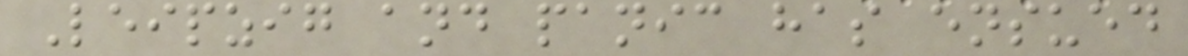Leipzig and panic has ensued
